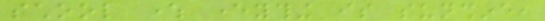school where everything is sunshine,
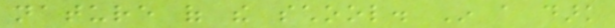nature of the school. In a dark
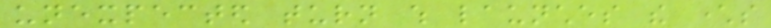unexpected turn which launches the characters
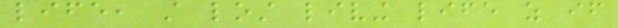life, still lost living life as if
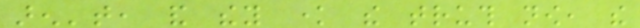aren't, and they know the truth now, the
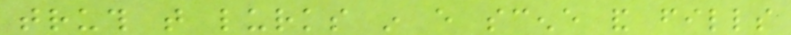truth that lurks in every scene and fills
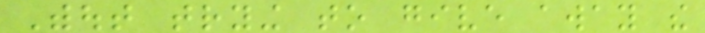Without trying to give away the
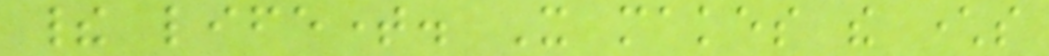their lifetime. It makes the characters
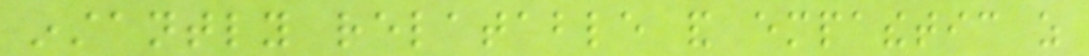instantly relatable and empathetic as
